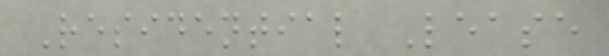Residential Lease
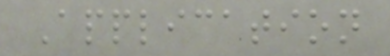Application
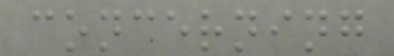concerning
